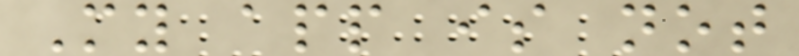My app is not
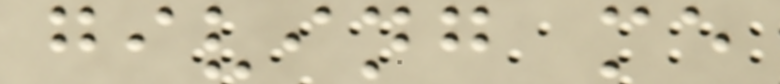giving me
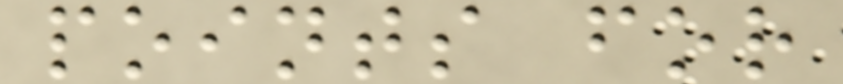points for
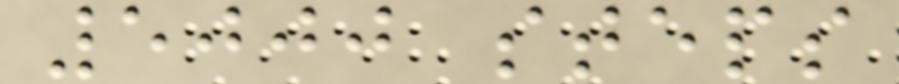5000 steps
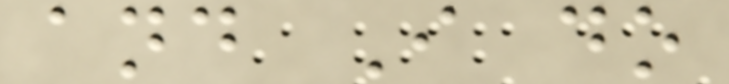and I do
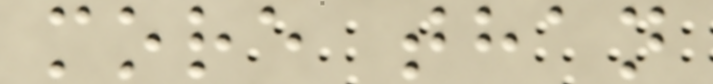more than
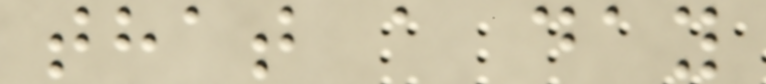that a day
